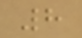8
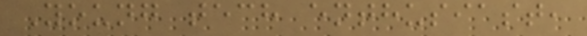Young tech enthusiast,
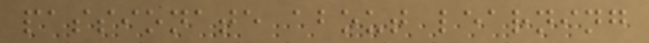passionate about learning
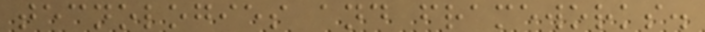tecnologies and frameworks.
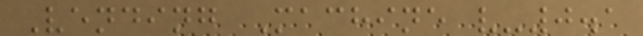Vending Machine v-0.1
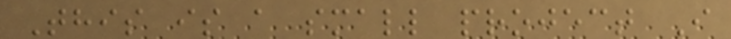This is a small project I
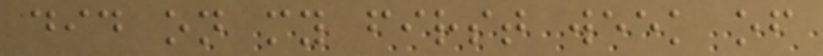did on my first week of
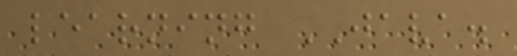learning JAVA.
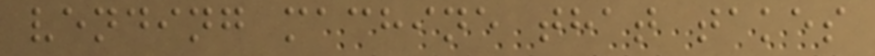vending machine that takes
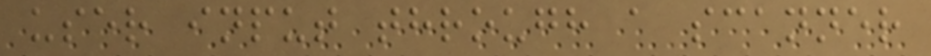user input through a scanner
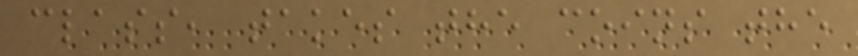class, takes the coins the
